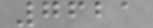7621
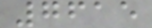7615
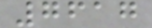7617
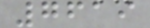7619
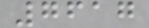7617
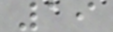19
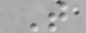T
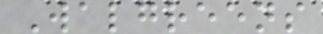Walgreens
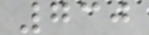730
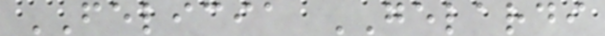FELICIA GELARDI
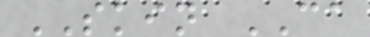SKIN CA
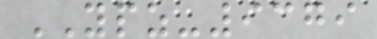YPZ-9379
